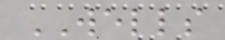WELLS
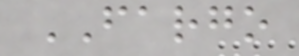FARGO
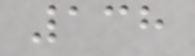138
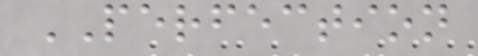PERFECTION
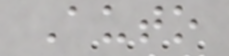Auto
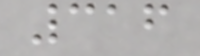316
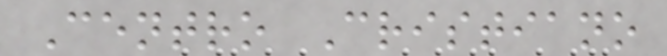Centro Cristiano
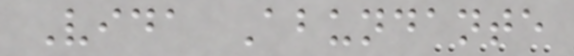Vida Abundante
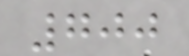700
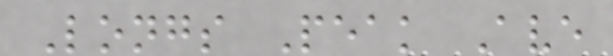Longs Peak Ave
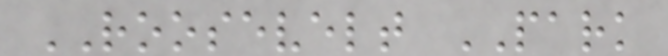ROOSEVELT PARK
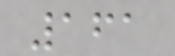161
